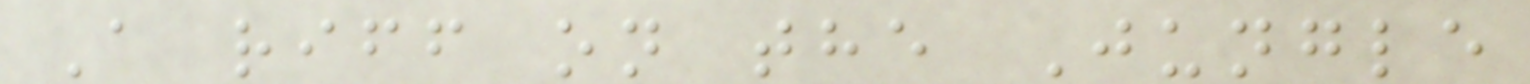A riff on the Jungle
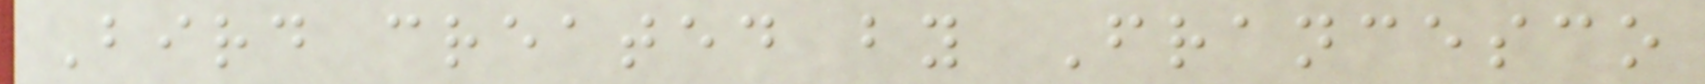Bird created by Francesco
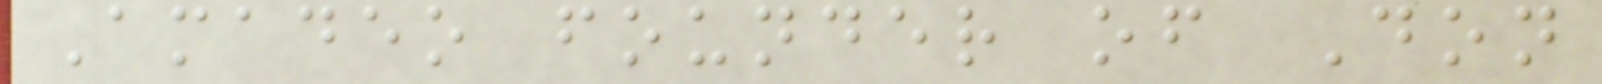Amadeo founder of Don
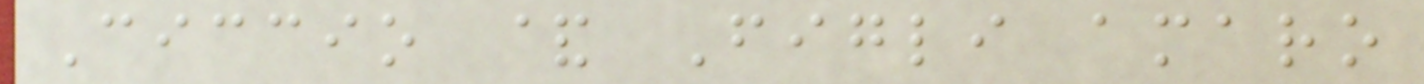Ciccio & Figli amaro
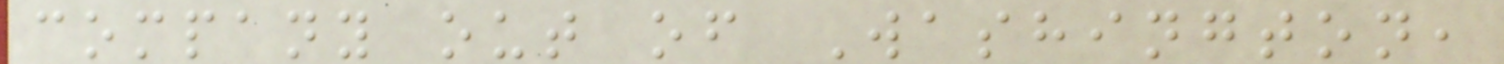company out of Washington,
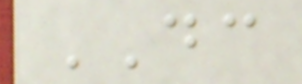DC
